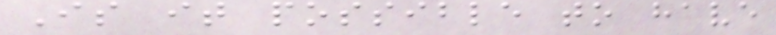Is it possible to have
